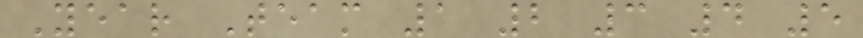Year Team 1 2 3 4 5
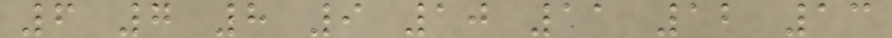6 7 8 9 10 11 12 13
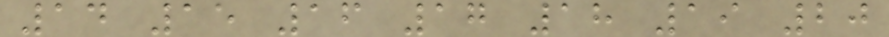14 15 16 17 18 19 20
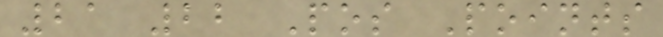21 22 Pos Points
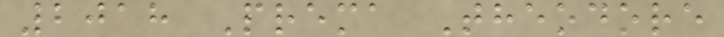2018 Prema Theodore
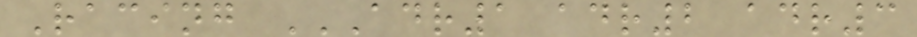Racing ADR1 ADR2 ADR3
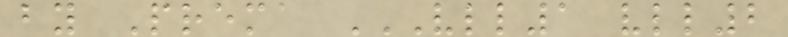by Prema VLL1 VLL2
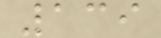139
